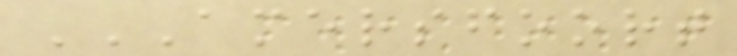AMERSFOORT
